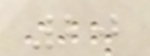20
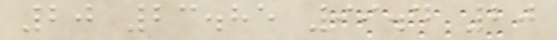20 23.85 99.4 20
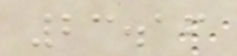23.16
